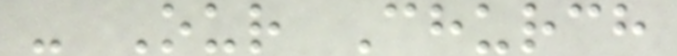- Our Church
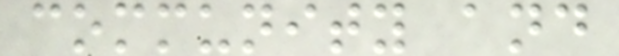community and
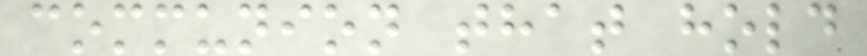communion that hold
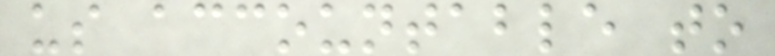us accountable to
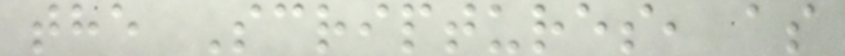the Scriptures, as
